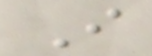I
